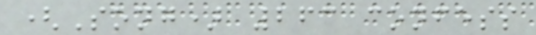(Song) 263 confess
